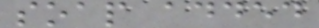soap added
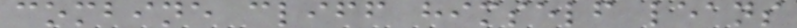combine cliff himself leans
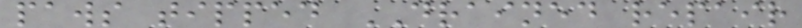paws tipped DRAINED repair
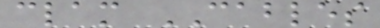clam CABLES
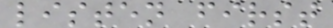listen first
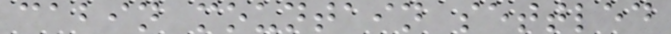cabin mountain settled
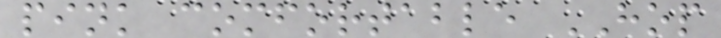pink comfortable HOP
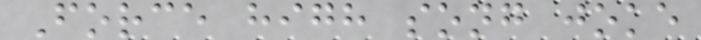Force high song joke
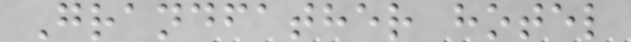Grandfather hotel
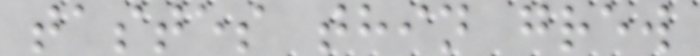tastes thin grew
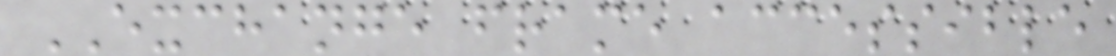EXCHANGE frame accessible
